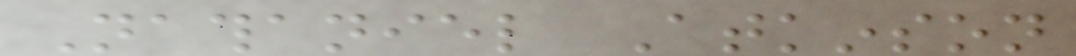Nathaniel Atkinson
